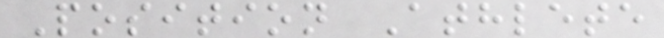Position Athlete
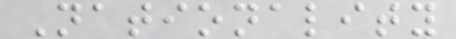Nationality
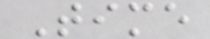Time
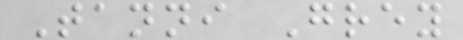Tanni Grey
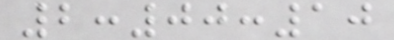2:00:10
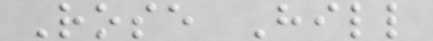Rose Hill
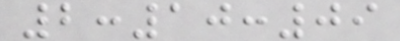2:10:09
